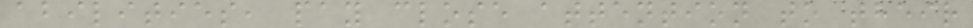abilities, pay close attention to their
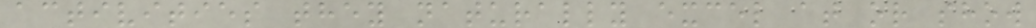activities they naturally excel at or show
